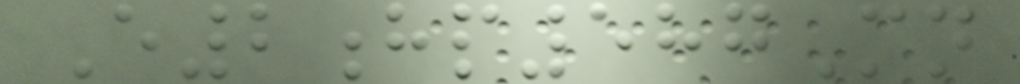E2hp587Mn
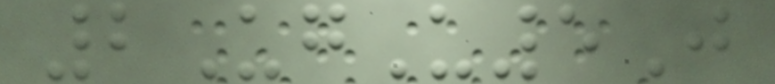2UgU5J
